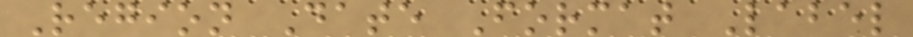Region Date Format Label
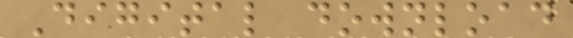Digital download
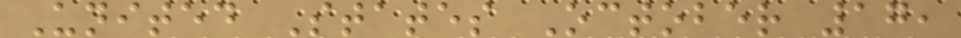United States October 17,
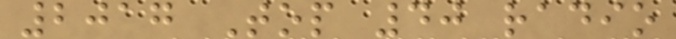2017 Top 40 radio
